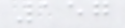157
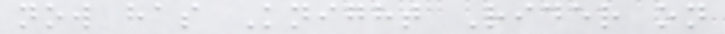now has Knight Rider on
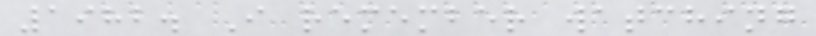1982. I remember watching
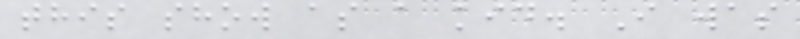this show as a kid. I was
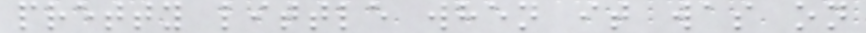pretty little when it was on
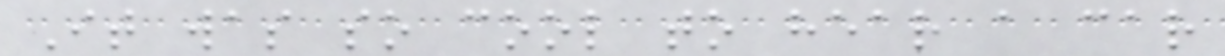It was so cool to hear a car
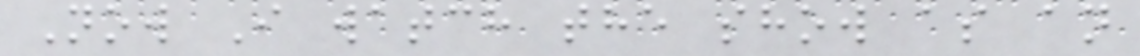Now I watch the show as an
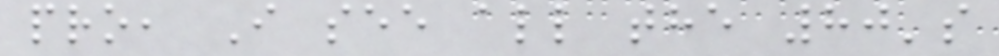pro, I see all the 80's
